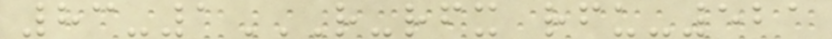83-1R-RFX RFU-521
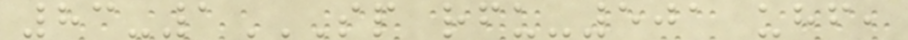83-1SP RFU-501 UHF,
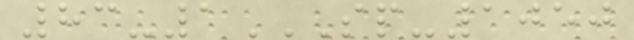83-1SP-1050
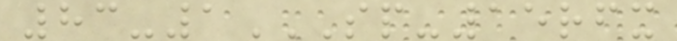83-1SP-15RFX
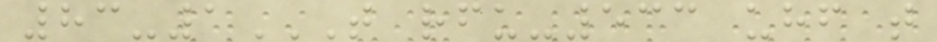83-1T RFU-533 UHF T
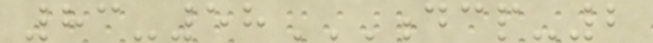83-58DCP-2
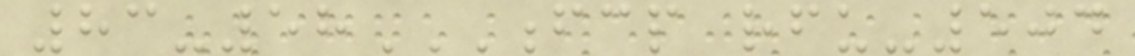83-58FCP RFU-504
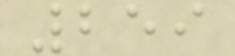259
